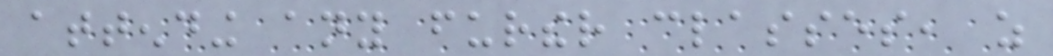attending any further classes, as
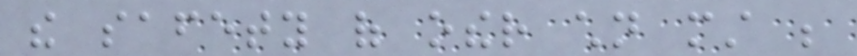the safety of other children must be
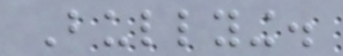Bullying.
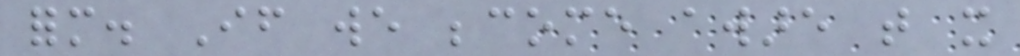form. If we become aware that it
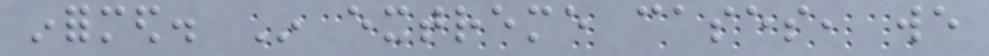informed. In extreme cases, we
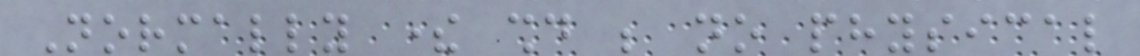Normally there should be no physical
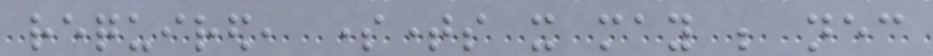required, sometimes it may be necessary
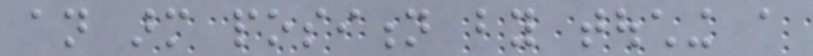an arm position by touching a
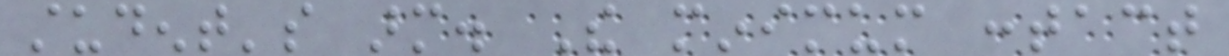student's arm. The minimum contact
